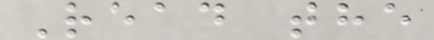Read the
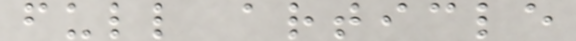full article
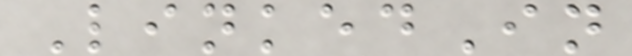LinkedIn
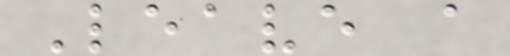Leave a
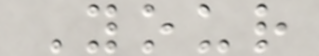Your
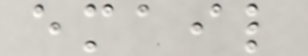email
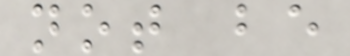not be
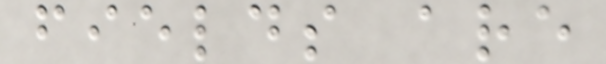fields are
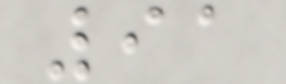91
